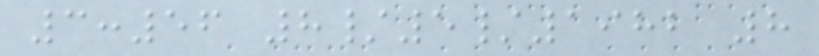3:56 8/5/1982 8
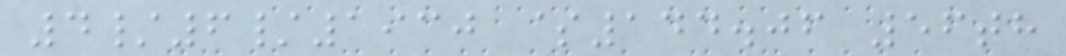4/6/1930 $144.06 56th
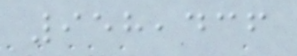958,436
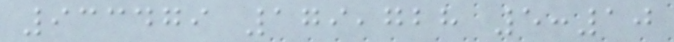933479 179,728 5:10
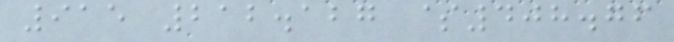915 212.127 $408.76
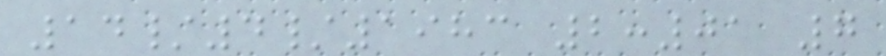14/4/1983 2:01 7
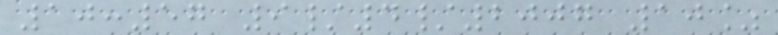10:57 9/4/2007 10%
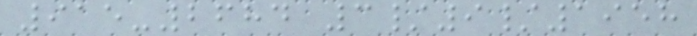915-2684 3/9/1958
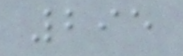295
